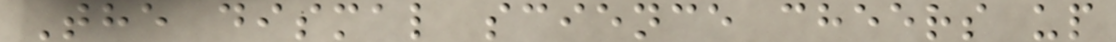The dismal science cheers up
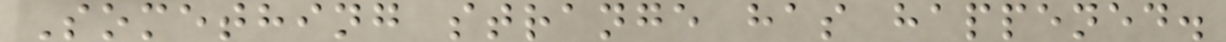Something strange has happened.
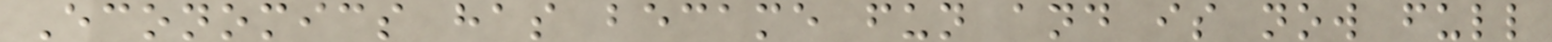Economics has became fun and is now full
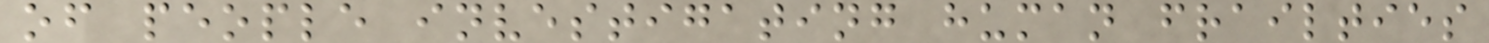of people investigating human frailties
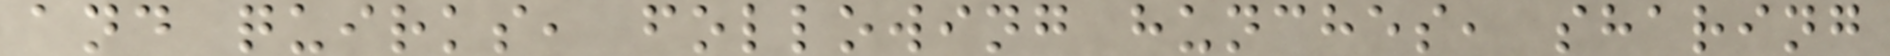and quirks, following hunches, sharing
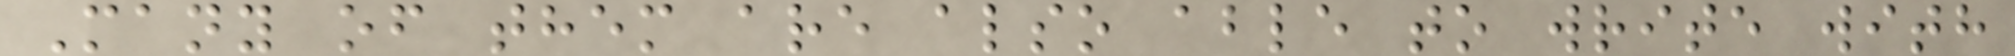Many of them are also able to write with
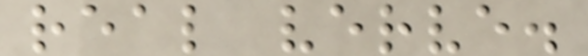real verve.
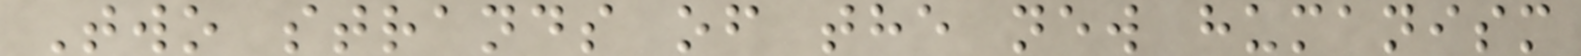Two strands of the new humanism
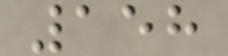158
